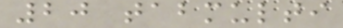20 tabmulti
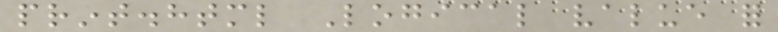print.html Logical value for
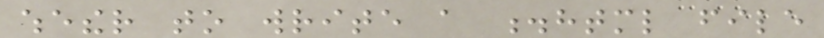whether to write a .html file
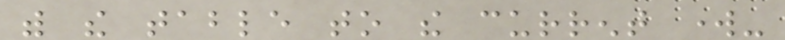with the table to the current work-
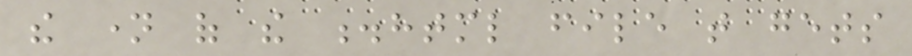the name of the .html file that gets
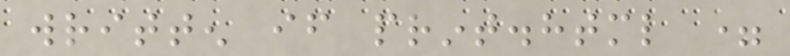written if print.html =
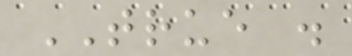TRUE .
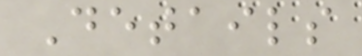Details
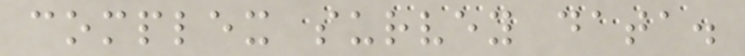complex survey data.
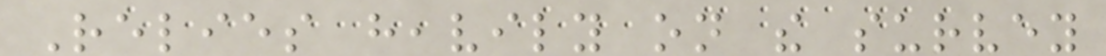Relies heavily on the survey
